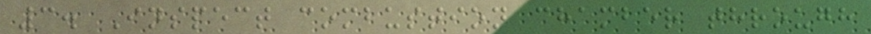3. Inspect combustion chamber through
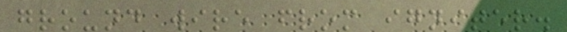ground wire from igniter.
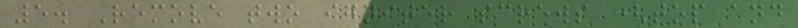5. Remove two igniter screws (top and
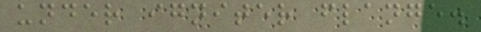under igniter flange.
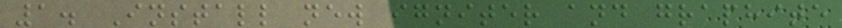1. Install new igniter and graphite
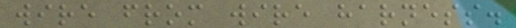wire from wire harness.
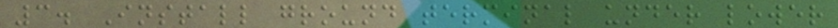3. Install ground terminal under lower
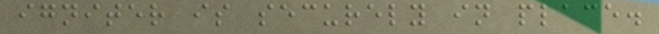igniter is securely in place.
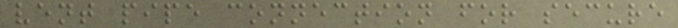vent pipe connection for secure
